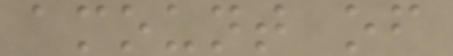amount of
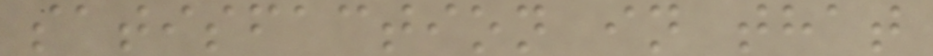satisfaction in that
